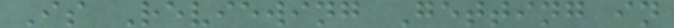Is Reviewing Getting in
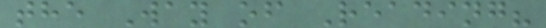the Way of Reading?
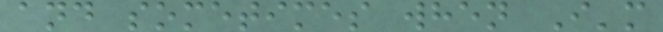and sometimes when I'm
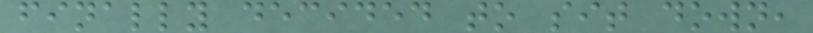finally decided to sit down,
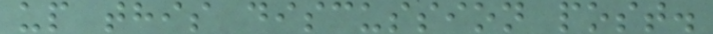up this discussion post.
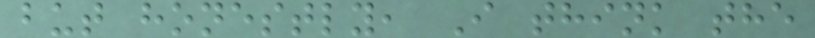but honestly, I think the
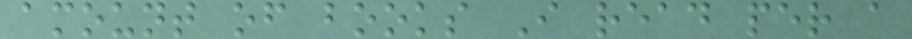amount of books I read per a
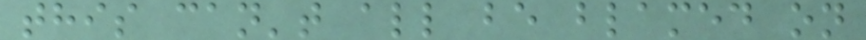this can't all be blamed on
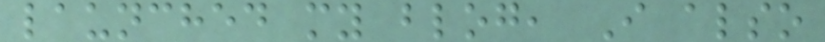launched my blog, I also
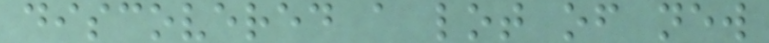discovered a lot of new
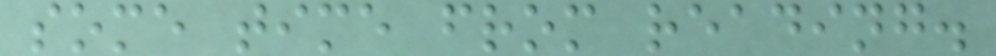some time from reading.
